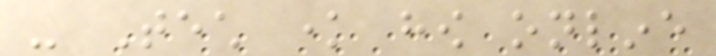- Tech know how online
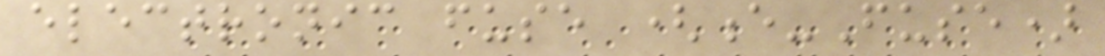electronic fuse (e-Fuse)
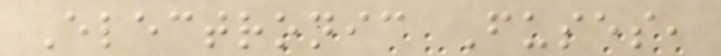Electronic Fuses,
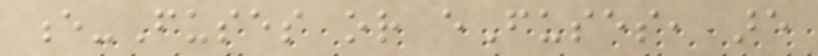e-Fuses or eFuses, are
